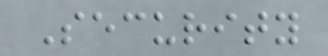Security
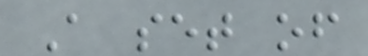A set of
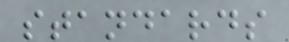standards
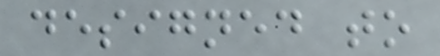designed to
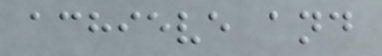achieve and
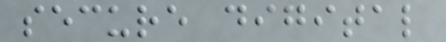secure digital
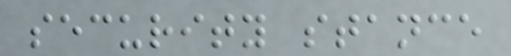security stance
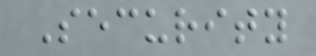Security
